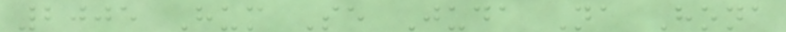2005 Hum Se Juda Na Hona
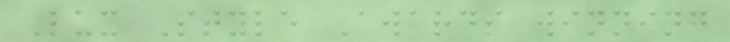Lux Style Awards winning
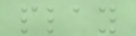play
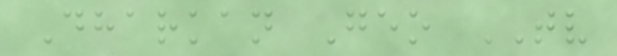Dharkan Geo TV
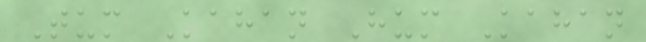Tum Kahan Hum Kahan
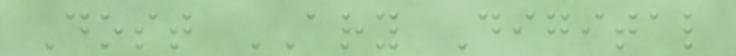Dost ARY Digital
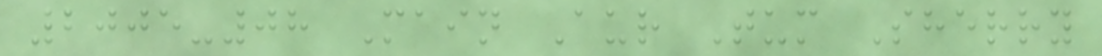2005-08 Main Aur Tum Sherry
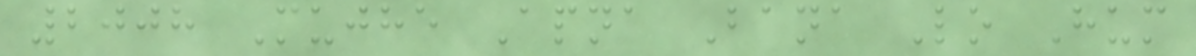2008 Mujhe Apna Bana Lo Hum
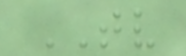TV
